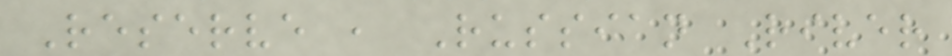Reserve , Russian River
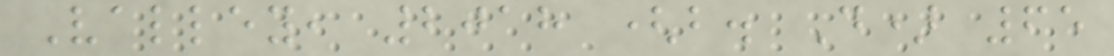Valley, 2018 (b. D) 65
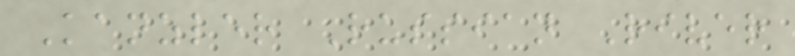Kanzler Russian River
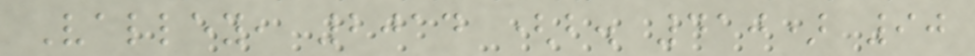Valley, 2014 (b. 410) 90
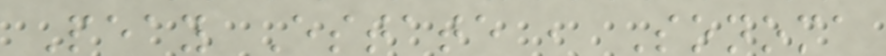Peay Estate , Sonoma
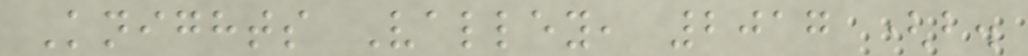Knights Valley, 2017 (b.
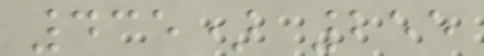435) 255
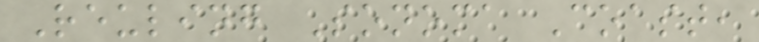Reuling Sonoma Coast,
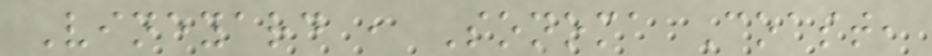Vineyard , Sonoma Coast,
